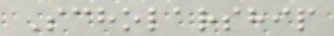Scholarship
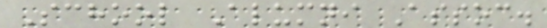School Alumni Assoc.
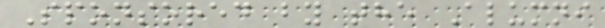Sponsored by the Alumni
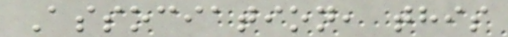Association, this
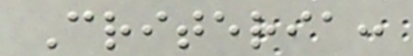Criteria:
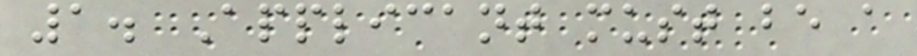1. Applicant must be a
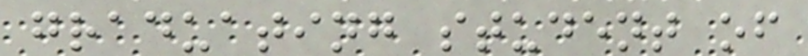graduating student of
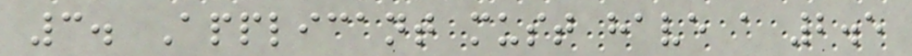3. Applicant must have a 2.5
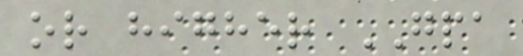or higher GPA
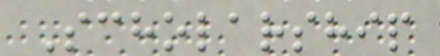Scholarship
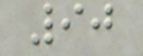90
